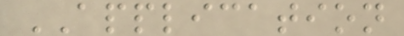APPLICATION
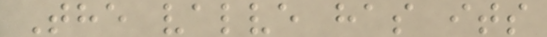The valve has its
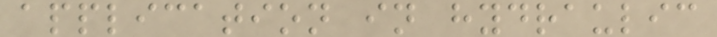application in hydraulic
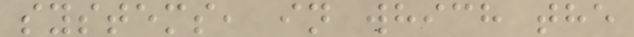systems, in which the
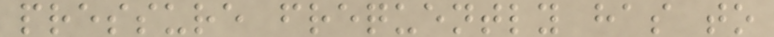pressure frequently has to
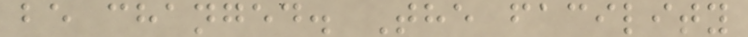be changed. The facility
